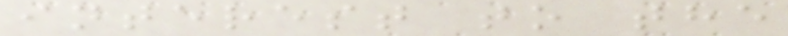interest to the
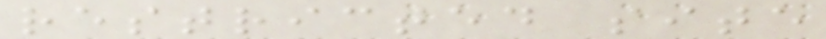restricted site
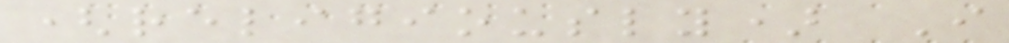(religiously) I
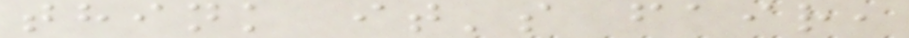think it's fair,
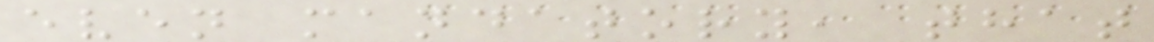even mandatory, that
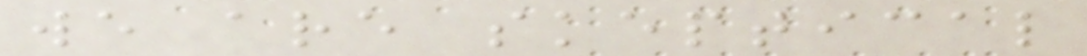we are skeptical
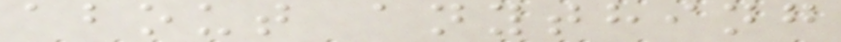about anything
